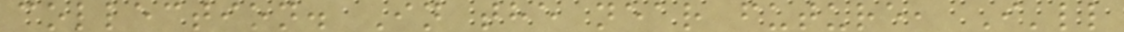collection. In the near future, I'll
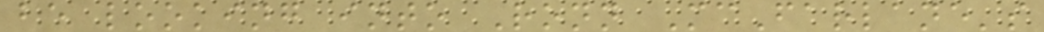be looking into Ronn McFarlane's
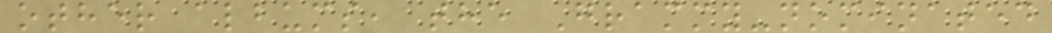other albums, the Grammy-nominated
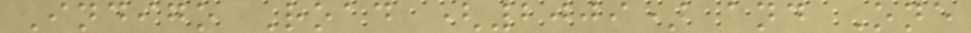Indigo Road (2009) and One
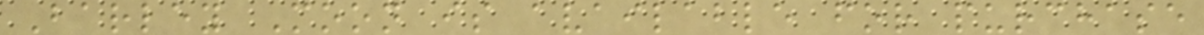Barley Moon is available for purchase
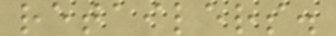retailers.
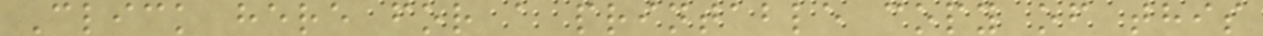Click here for a printable copy of this
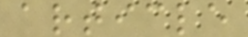article
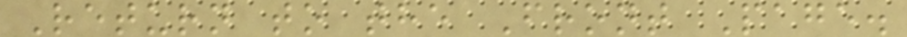Return to the Front Page.
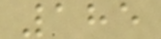185
